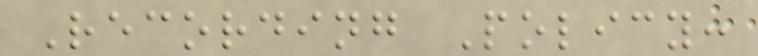Recording Policy:
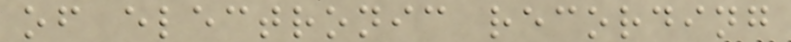of electronic recording
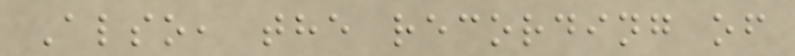Also, the recording of
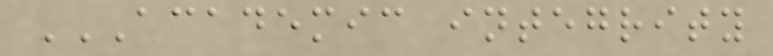ACADEMIC INTEGRITY
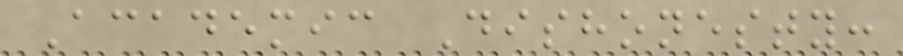Academic Dishonesty:
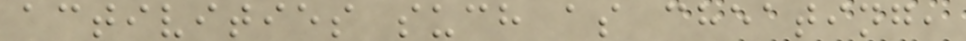activities such as cheating,
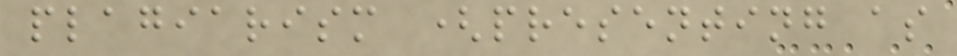plagiarism (presenting as
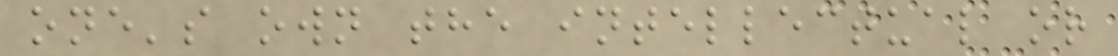one's own the intellectual or
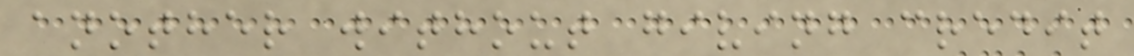another without giving credit
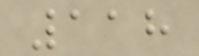118
